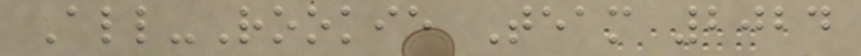All-Rookie Team 2024
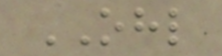OHL
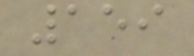159
